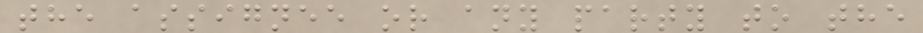the assignee or any party to the
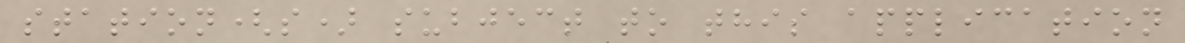station(s) subject to this application
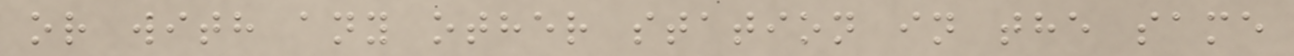or with any other station in the same
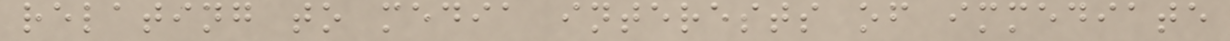relating to media interests of immediate
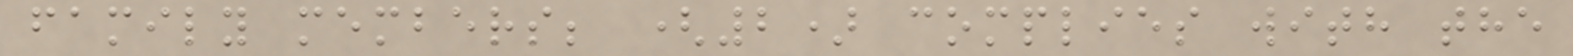family members; (2) complies with the
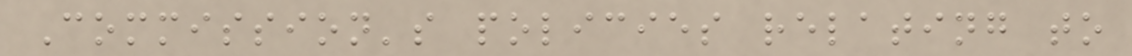Commission's policies relating to
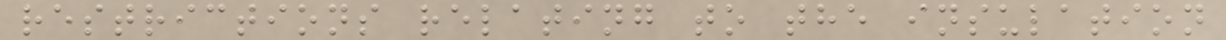restrictions relating to the insulation
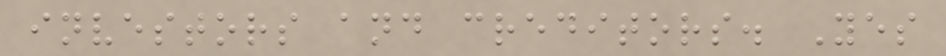investors and creditors. Yes
